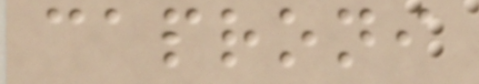caproni
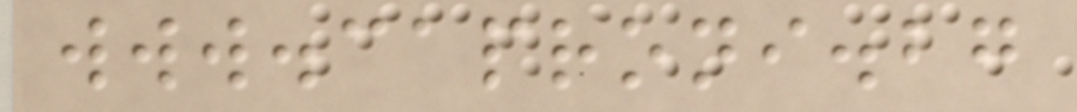www.caproni.bg
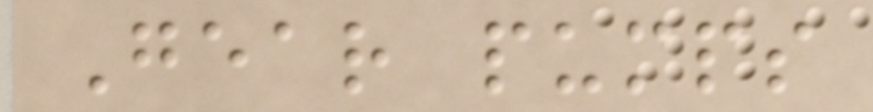Gear pumps
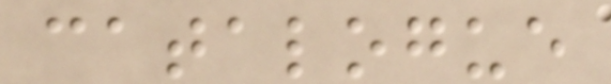catalogue
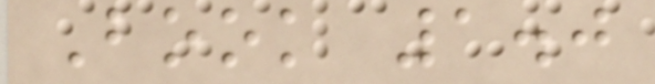Book 1.0
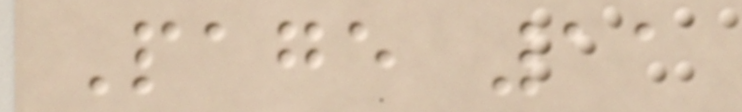Page 11
